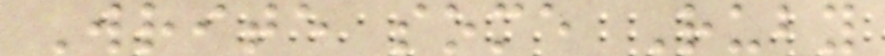Write some Ruby
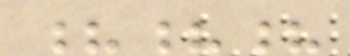???
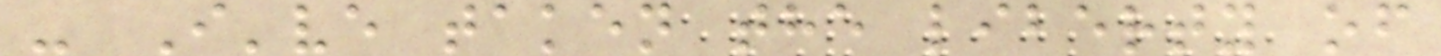- I've taken the liberty of
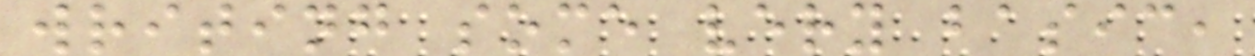writing some very basic,
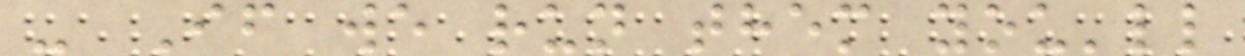- If we run them you'll
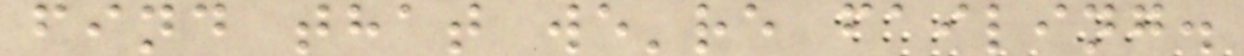find that we're failing.
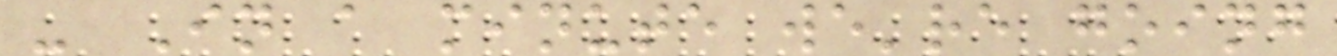- In a minute we're going
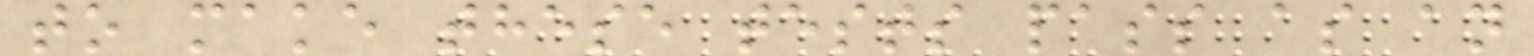to make these tests pass as an
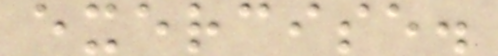exercise.
